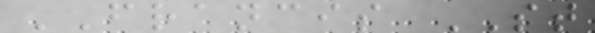FRANCIS ST
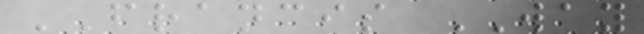FRANCIS WAY
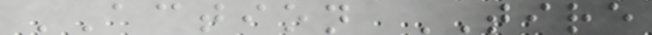ACTION TIRE
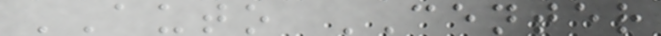AUTO CENTER
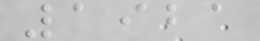1921
